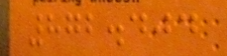872.404
